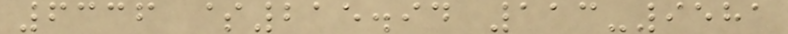6336 $215.94 113-9581
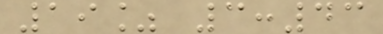19% 3:43
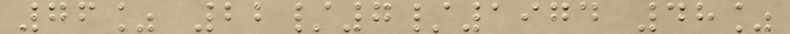76% 22/7/1974 48%
